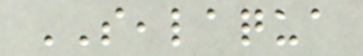SEALAQUA
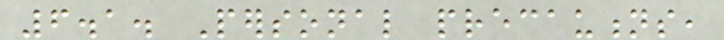6.1. Personal precautions,
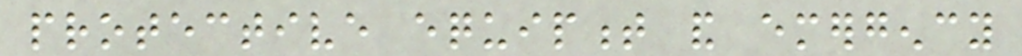protective equipment and emergency
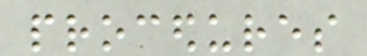procedures
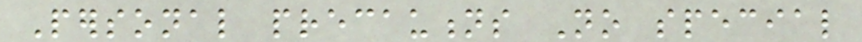Personal precautions No special
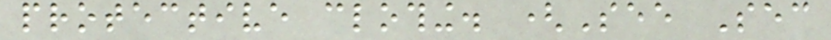protective clothing. (See Sec
